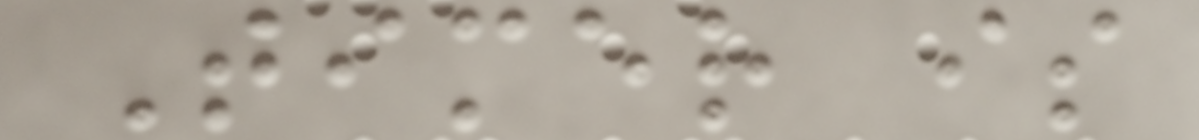Timer is
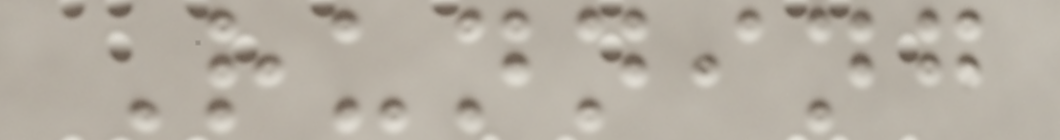Running
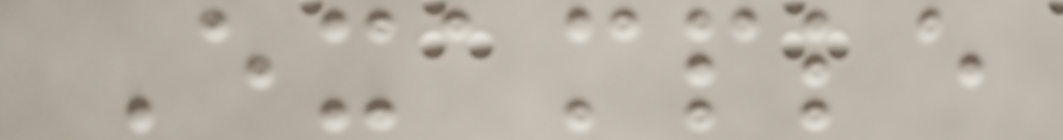Example
